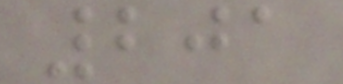201
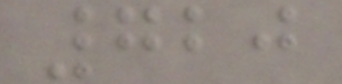720
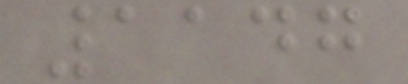1147
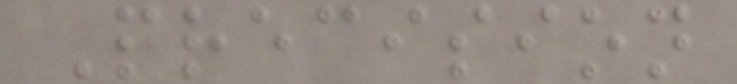Precision
